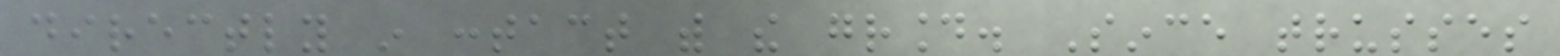directly in contact with the ground. Since trusses
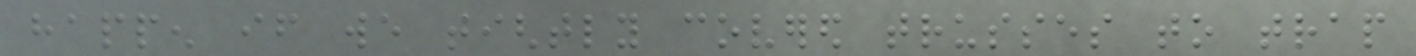happen if we tightly covered trusses to trap
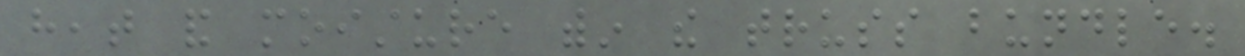heat and moisture within the truss bundle.
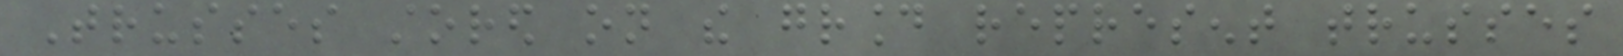Trusses stored on the ground represent trusses
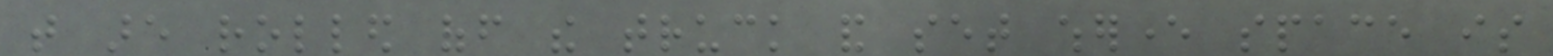that are rolled off the truck and set wherever space is
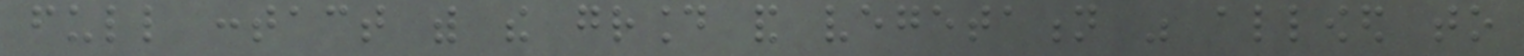full contact with the ground and vegetation was allowed to
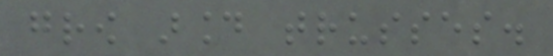grow around trusses.
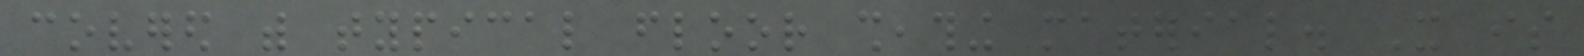covered with typical floor sheathing material. It is
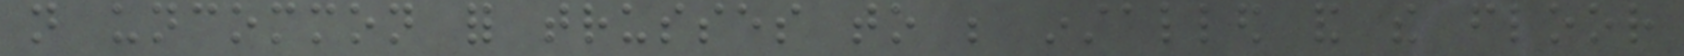not uncommon for trusses to be installed and the floor
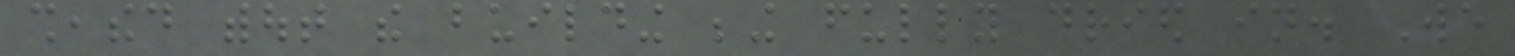sheathed without the building being fully dried in. We
